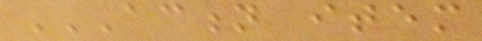ACTION ITEM
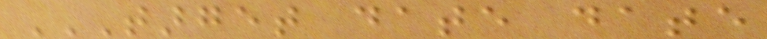TARGET DATE DATE
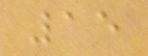15
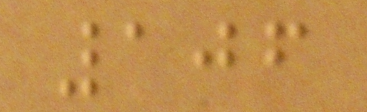106
